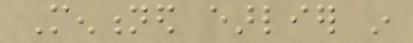Mentioned earlier in
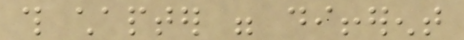this chapter were different
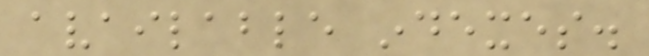available indexes.
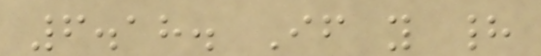6.18. If you had
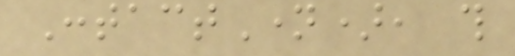ContactName), this
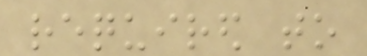required to
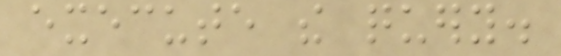execute the query.
